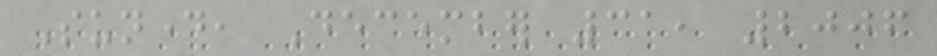Sunday, December 31, 2006
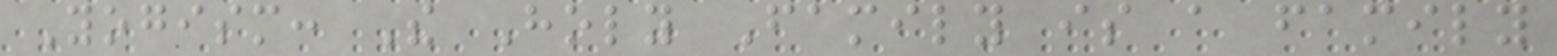Yogism: The Holy Family is a family
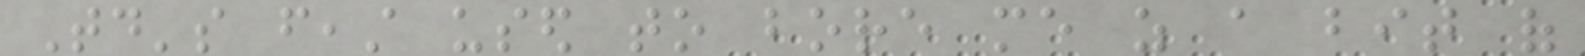Today's feast used to bore me as a bit of
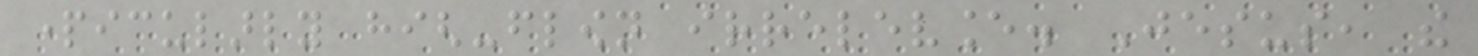particularly high-flown irrelevance. Jesus, the
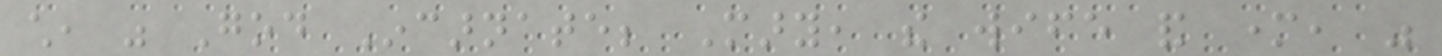child, was God Incarnate; Mary, the wife and mother, was
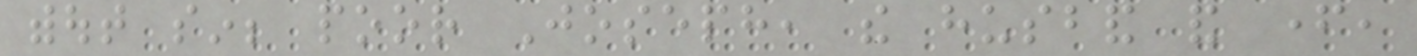without sin; poor Joseph, the husband and father,
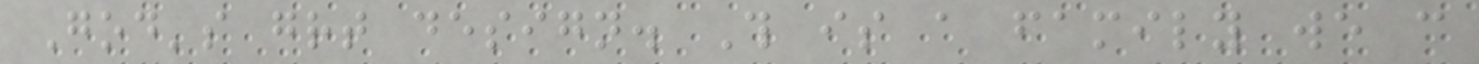God's great design. This is a family we can
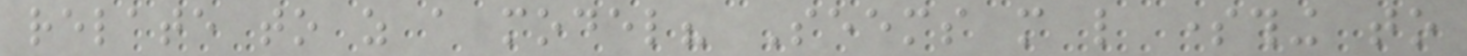relate to as a model? Seems more like something to
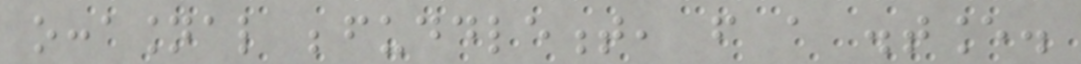occasional befuddlement, from a distance.
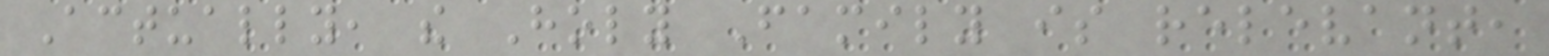Actually, the Holy Family is relevant,
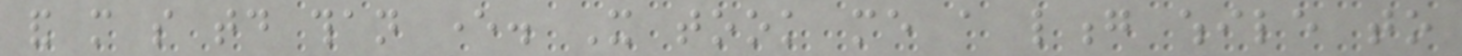and more so today than ever. It took me a long while to
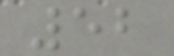52
